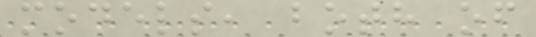models, both of
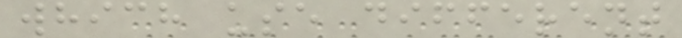which use different
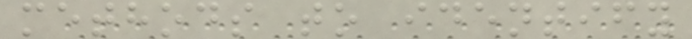methods to identify
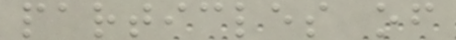particles of
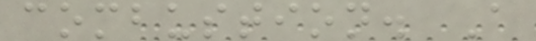combustion. A
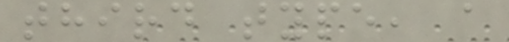third type, a
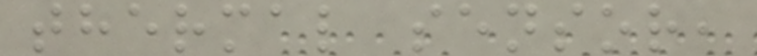thermal sensor,
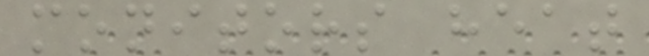monitors heat
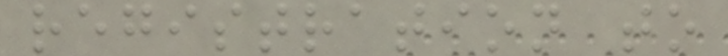registration to
